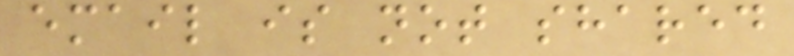email is not shared
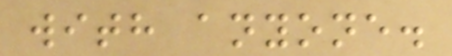with anyone.
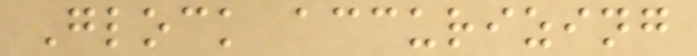Glock accurizing
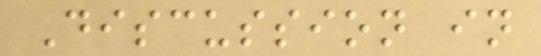Discussion in
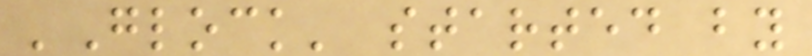'Glock' started by
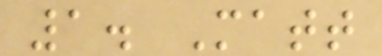1. Matt
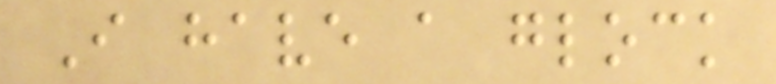I have a glock
